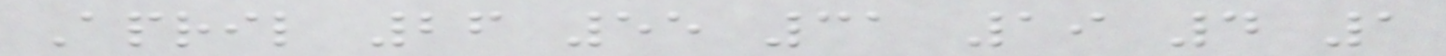April 26 55 31 19 4 1
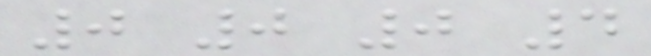0 0 0 4
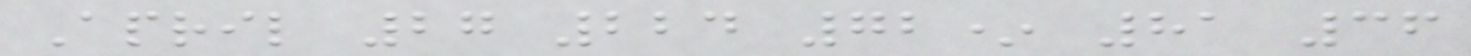April 27 224 72* 81 36
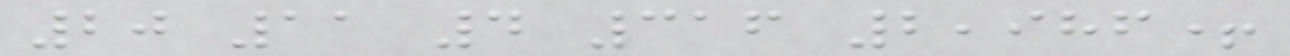20 11 4 316 2,986+
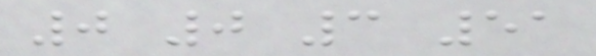0 0 3 51
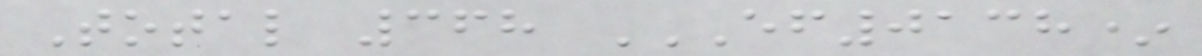Total 368 EF0138*
